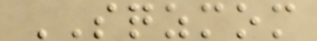SQZMOM
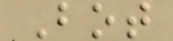Bot
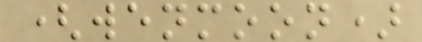(wenmoon)
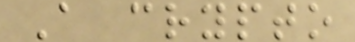A crypto
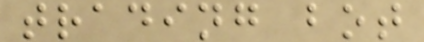trading bot
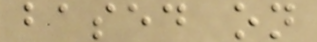based on
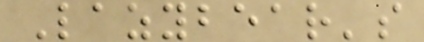Lazybear's
